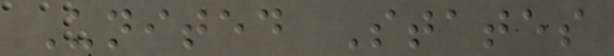United States
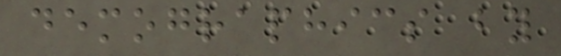demographics by
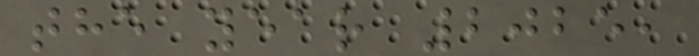the year 2025,
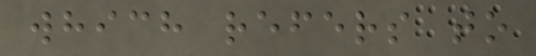which refers to
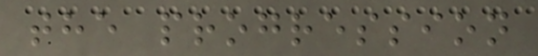the progression
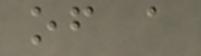of a
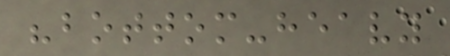"bottom-heavy
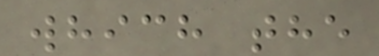which the
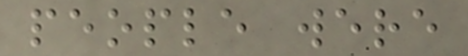people were
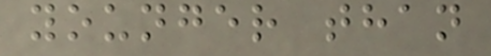younger than
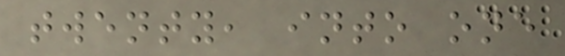twenty, into one
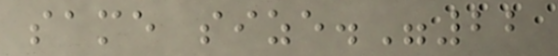same size."22
